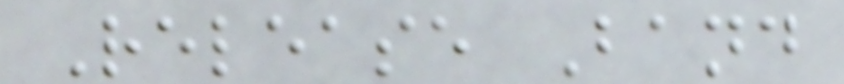Release Band
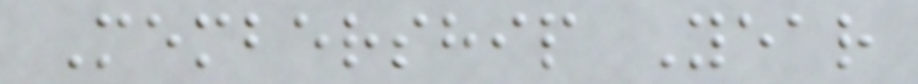Membership Year
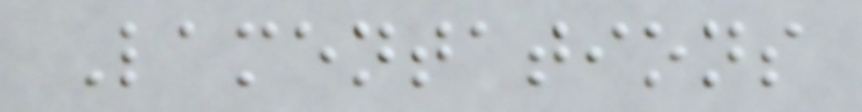Lamentations
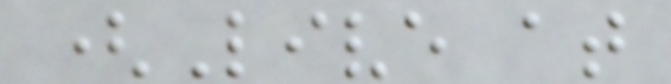(Live at
